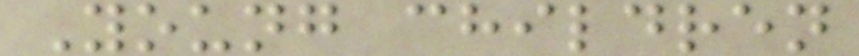Young children
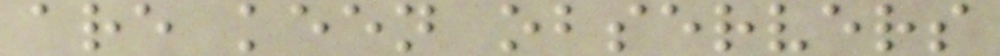are keen observers
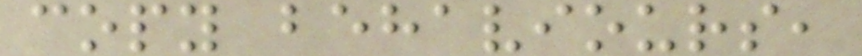copy behaviours,
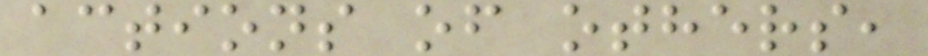actions of others,
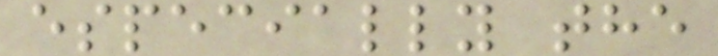especially the
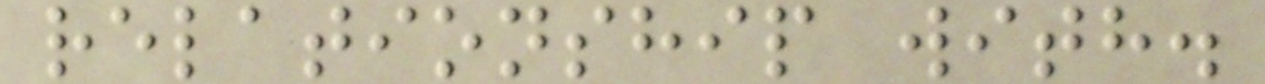relationship with.
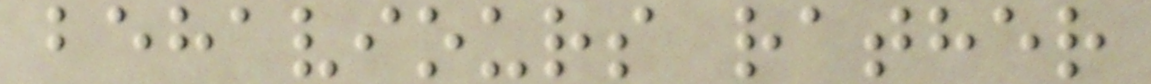behaviours rather
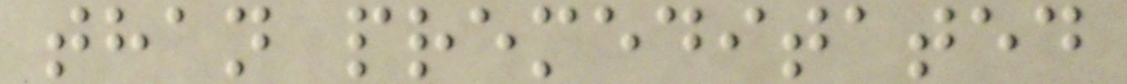than premeditated
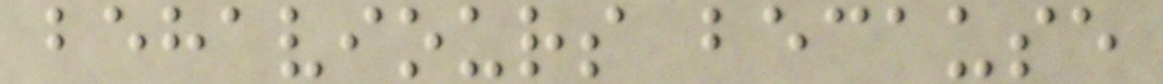behaviours because
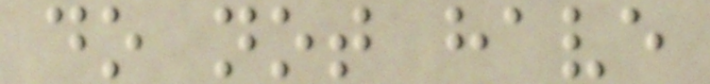do not have
